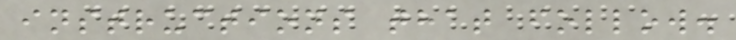instructions that follow.
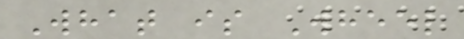What is Wheel
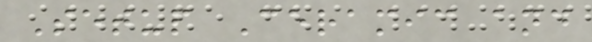Setup Ceramic and
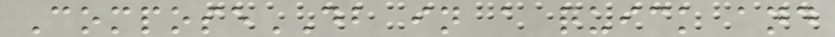ComposeDB in a quick and
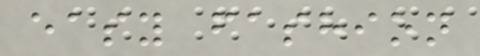easy fashion
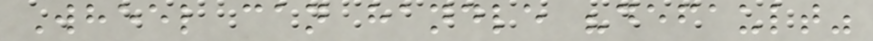Wheel can handle "default"
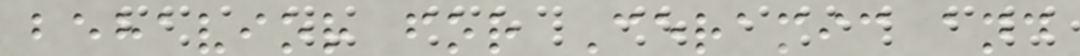behavior for Ceramic and
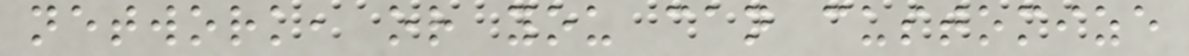network, or you can customize
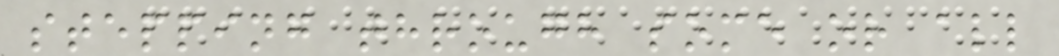stepping through some or all
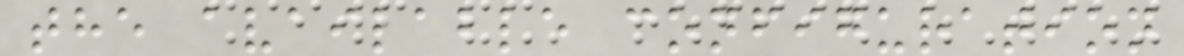the available configuration
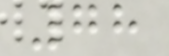78
